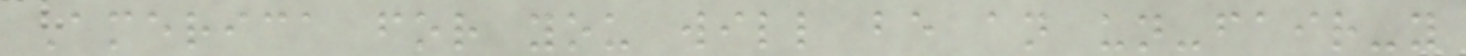America for you will be an un-fair-y
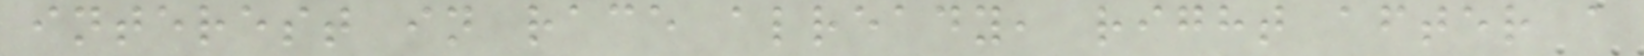interest in race already, right after a
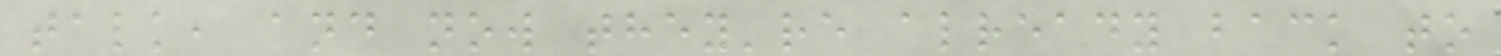talk, and now they're already back to
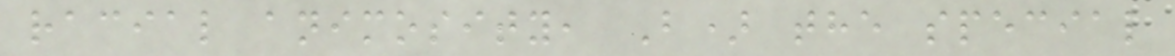racial animosity, B) the special
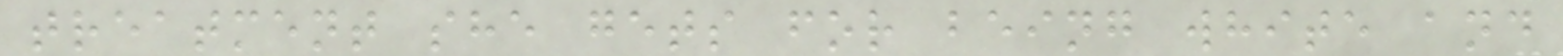treatment she gets for being white and
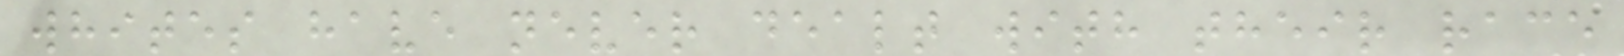whites have never dealt with their race
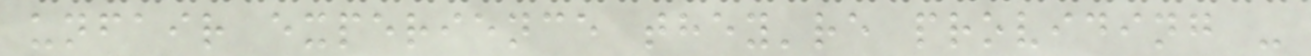unfair experience they're providing -
